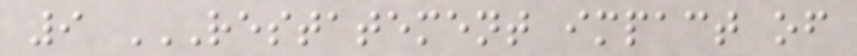9 RESTATEMENT IMPACT OF
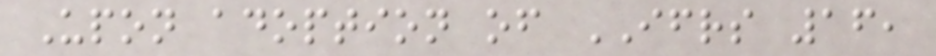Upon adoption of IFRS 16,
